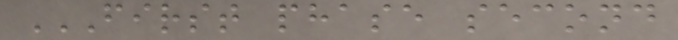FIRST PHASE SECOND
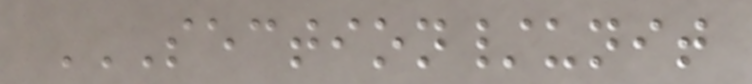SECTION/UNIT
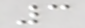3
